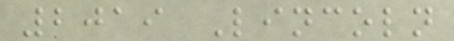2019 Lincoln
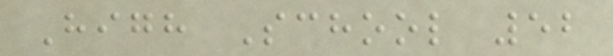High School 52
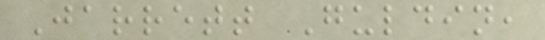Jarrett Guldin,
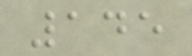145
